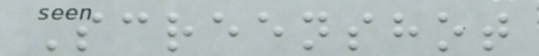Screenshot
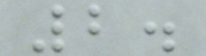2.
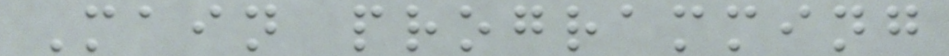Main programming
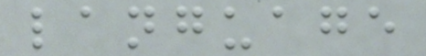language
